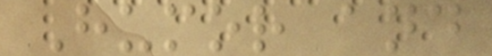Humor and
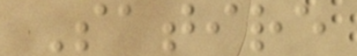Satire
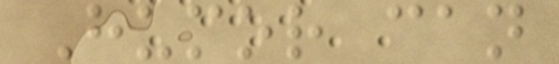Humor can
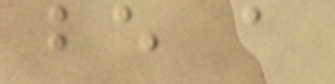be a
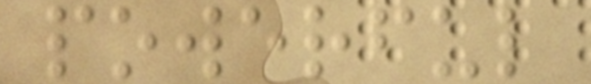powerful
